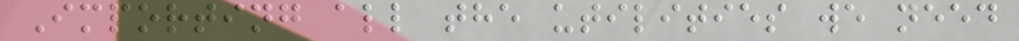Importing all the utilities we need
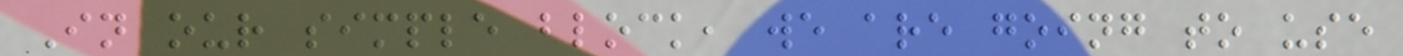In our simple block, we are going to use
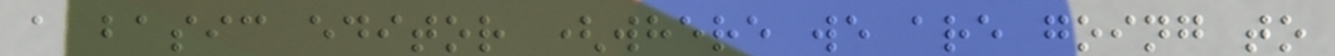a basic editor (where we are going to
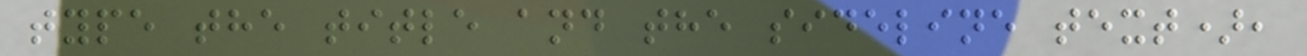type the title and the sideline text),
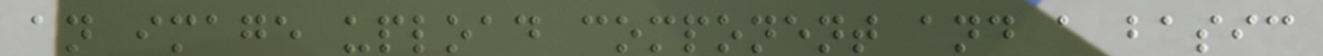an image upload component and a basic
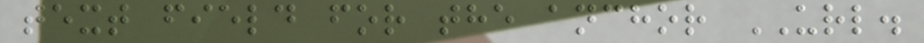text field for the anchor URL.
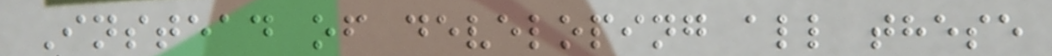Instead of developing all these
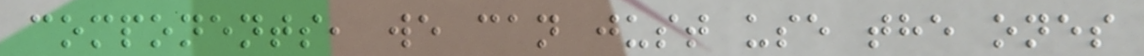components, we can just use the ones
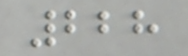228
